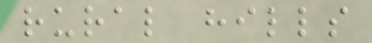rural hills
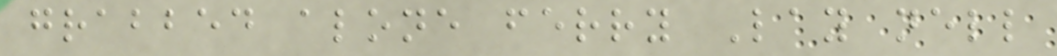grabbed alone ferry Lay nell
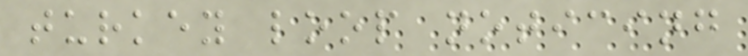turkey loop noticing
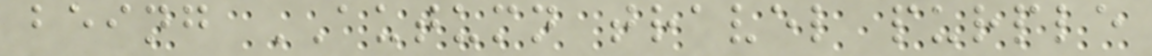being AUTUMN travel purple
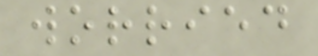worried
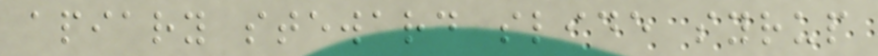apiary steward slide syrup
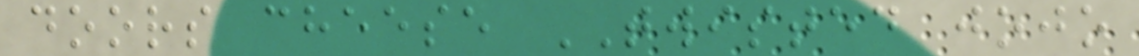doors cheese TWISTED jojo
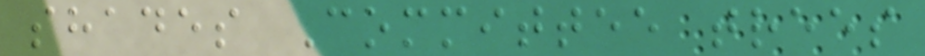shades Committee trees
